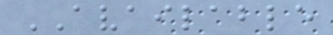AVAILABLE
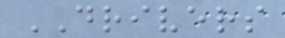DRIVERS
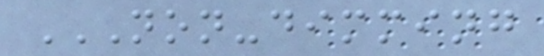NON-DIMMING
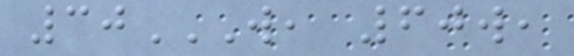30W, 60W,
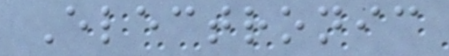Electronic
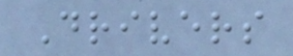Drivers
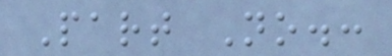Part No.:
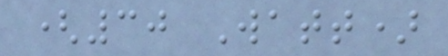(30 Watt)
